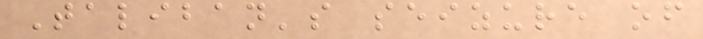Taliban's seizure of
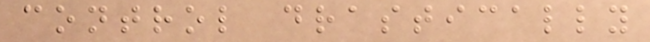control drastically
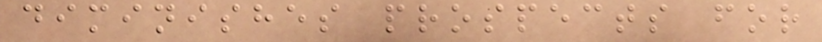diminishes prospects for
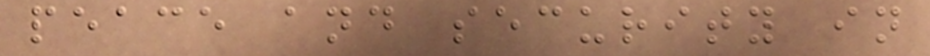peace and security in
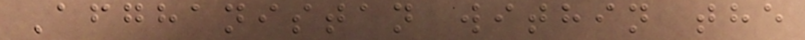Afghanistan within the
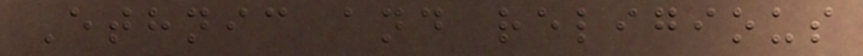Ethnic and religious
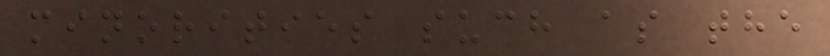minorities such as the
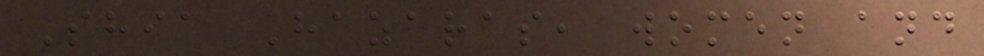Shia Hazaras, women and
